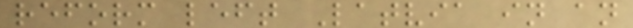reform left Latvia in an
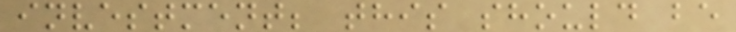investment; this should be
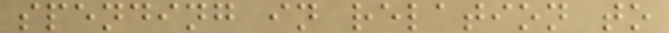spending in relation to
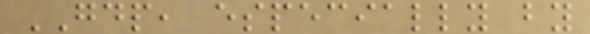GDP, especially by
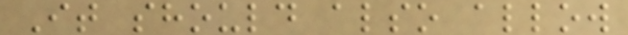It should also allow
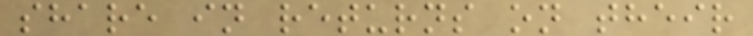share in returns on their
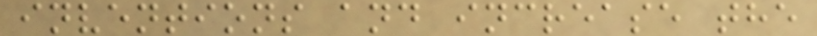inventions and increase the
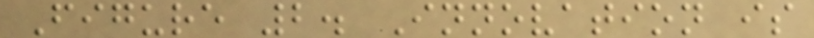Figure 2. Innovation is
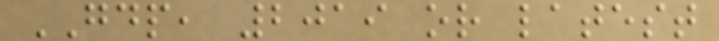GDP, 2019 or latest
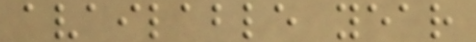available year
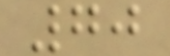70
